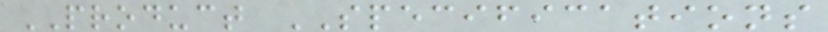PRODUCT SPECIFICATIONS
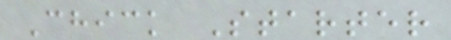Chick Starter
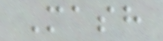Mash
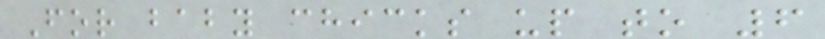For baby chicks up to 6
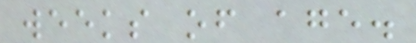weeks of age.
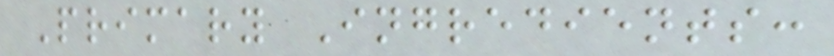Primary Ingredients:
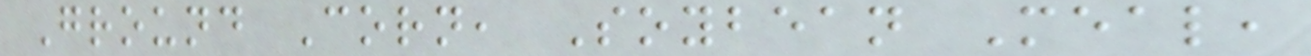Ground Corn, Soybean Meal,
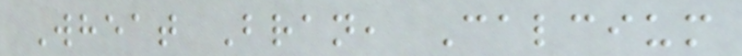Wheat Bran, Calcium
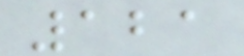121
